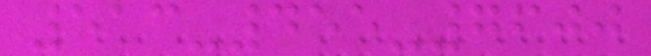513-455-7600
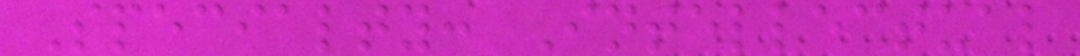Specialty: Intellectual
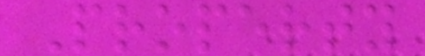Property
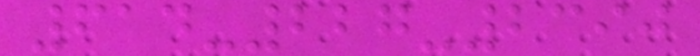614-227-2390
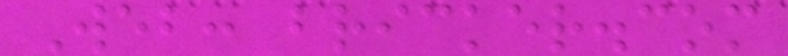Web: bricker.com
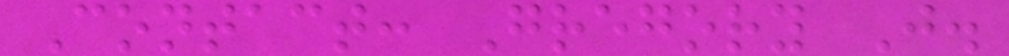Contact: Gregory J.
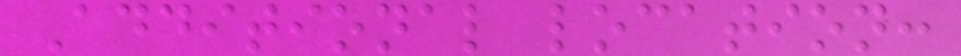Additional location:
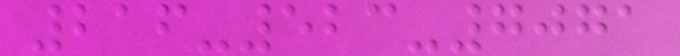216-523-7071
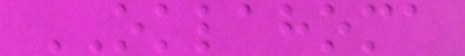OKLAHOMA
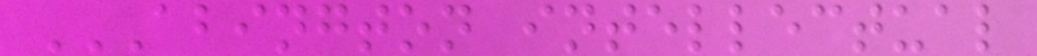ABINGTON INTELLECTUAL
